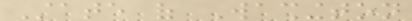State of Washington
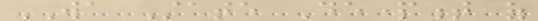WA State Department of
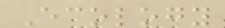Ecology
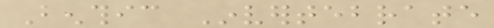Benthic Invertebrate
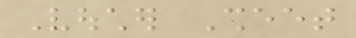Voucher Sheet
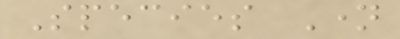Species Name
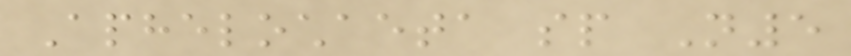Aphelochaeta sp N5
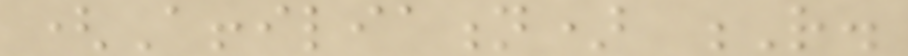(Affiliation) R.
